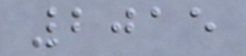2015
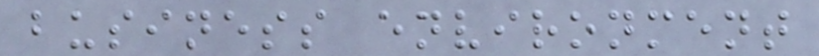business environment
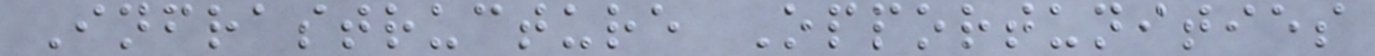Infrastructure Opportunities
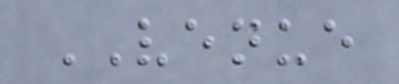VENUE
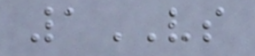1VS
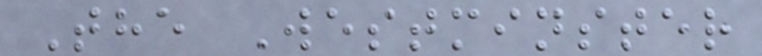The Westminster
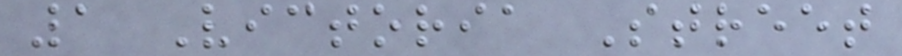1 Victoria Street
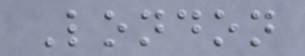London
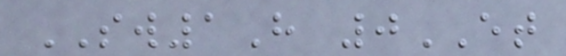SW1H 0ET
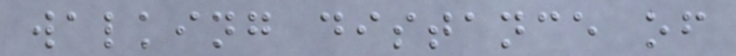walking distance of
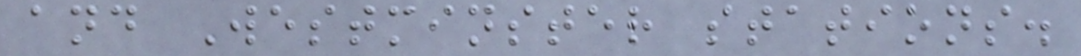and Westminster stations.
